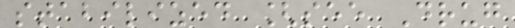stabilized [see Drug
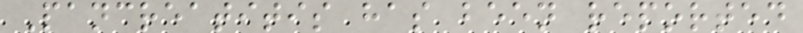Pancreatitis has been reported
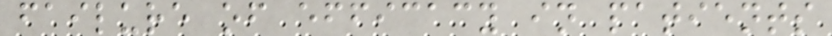failure of efficacy in patients
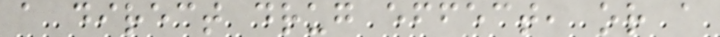a direct drug effect, or a
